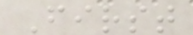First
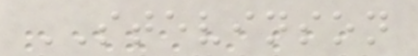STEVINSON
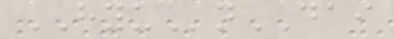HYUnDAI
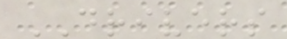DRIVERS
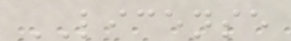LICENSE
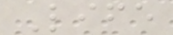Life
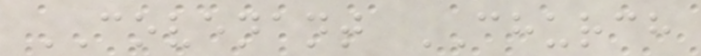COVENANT CHURCH
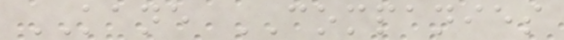KANE COMPANIES
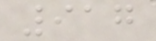917
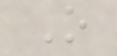O
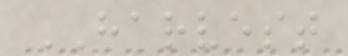HARVEST
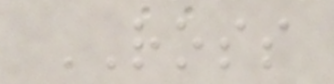ROSS
